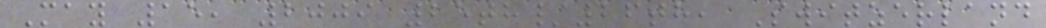May 15, 2009 25th/26th, Switzerland
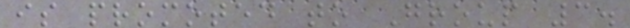is promoted to Group 3.
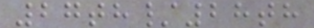27th/28th
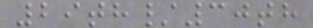29th/30th
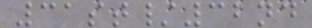31st/32nd
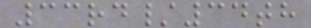33rd/34th
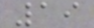19
